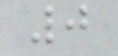0
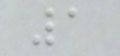1
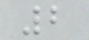2
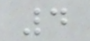4
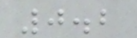0.2
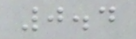0.4
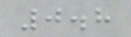0.8
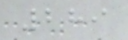289
